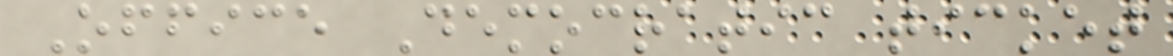Office Democratic ticket
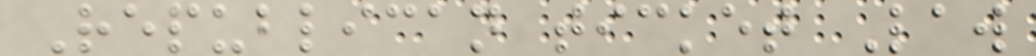Republican ticket Law
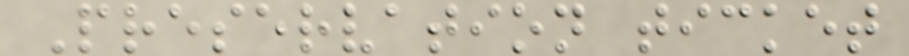Preservation ticket
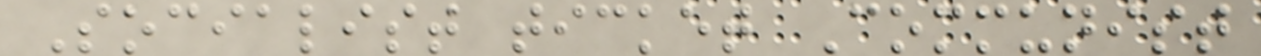Socialist ticket Communist
